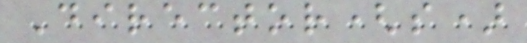Director(s)
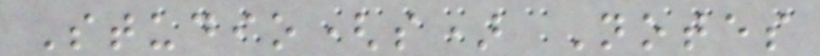Studio(s) Notes
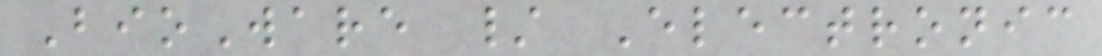BioWare / Electronic
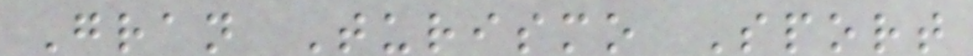Gran Turismo Sport
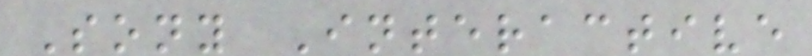Sony Interactive
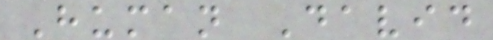Human David
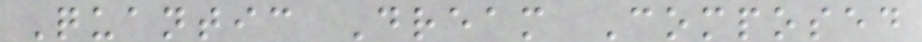Quantic Dream Composed
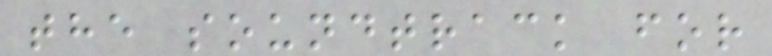the soundtrack for
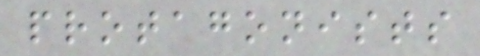protagonists
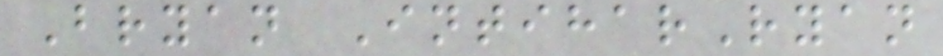Bryan IntiharRyan
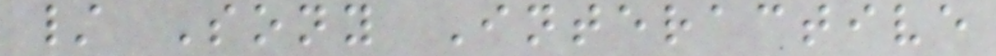/ Sony Interactive
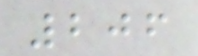206
